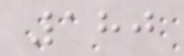180
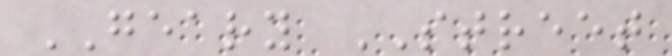GEARY STREET
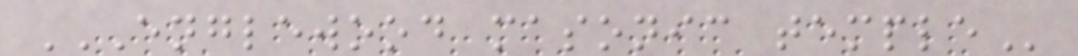ENGLEWOOD MASONIC TEMPLE
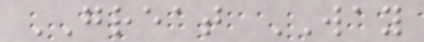GREAT WAY
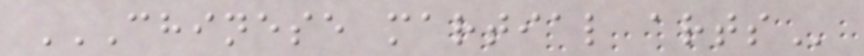CHINESE MARTIAL ARTS
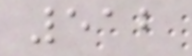512
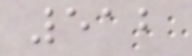512
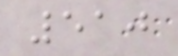510
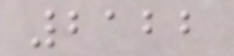2122
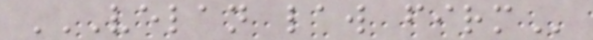VELAN LAW FIRM
